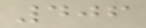406
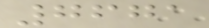7671
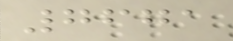7671
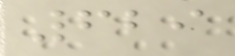629
